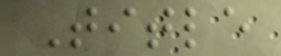Title
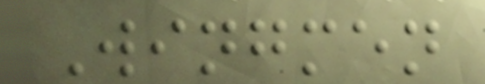Wingmen
